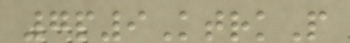7p9KtrkP
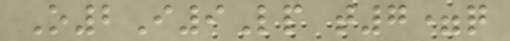O2I9Lp t7=q
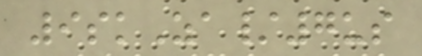9skZa/7us
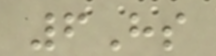6Hs
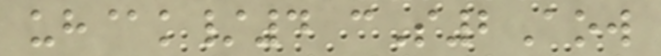uh@k/4 cS2Aow
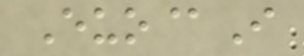Euo@I
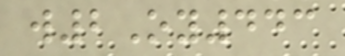w2Oy443
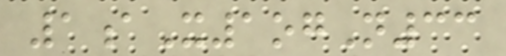1aX1ogN33
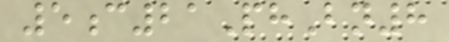5c21PhBn8
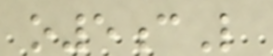o5cL
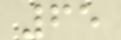65
